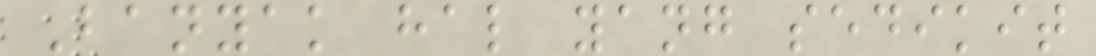Banyak hal yang sedikit
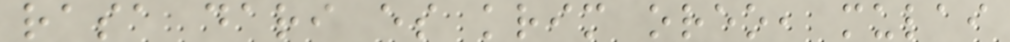rasa dari es krim oreo, mulai
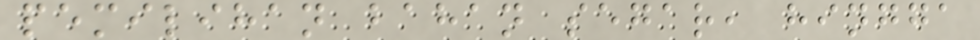pemilihan bahan segar, hingga
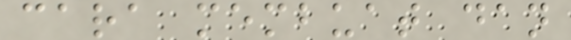cara membuat dan
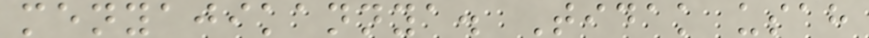menyajikannya. Tidak usah
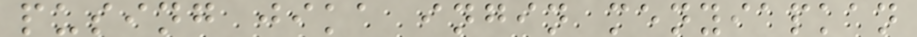pusing jika ingin menyiapkan
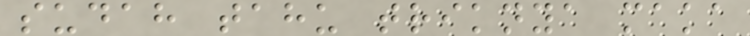sudah tahu triknya maka
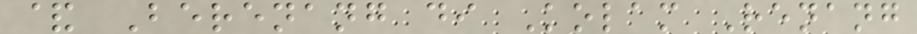& Berenang di Kolam Renang
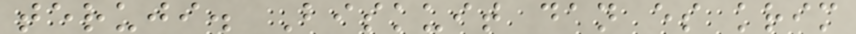teruji. Biskuit dan es krim
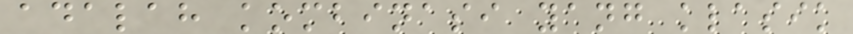adalah kombinasi yang klasik
